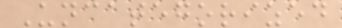Uncategorized
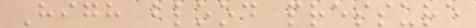High blood pressure
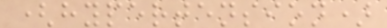(hypertension)
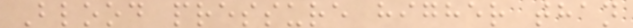Blood pressure higher than
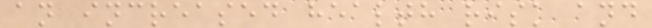an increased health risk and
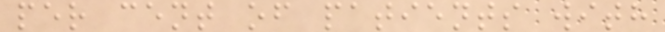per cent of patients with
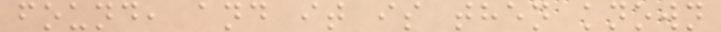found, and it is then known
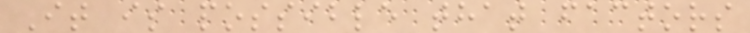It is possible that factors
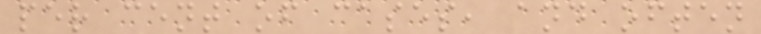per cent of cases, and often
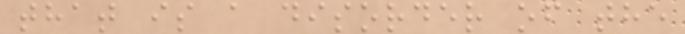that is a disorder of the
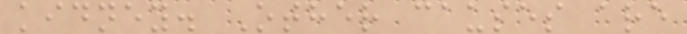kidney. Other causes are
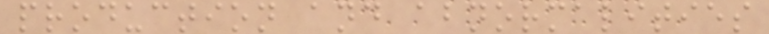production and abnormalities
